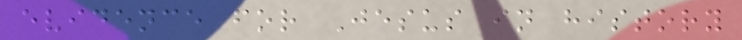evidence for Jesus in history
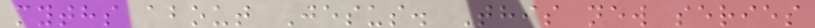myths about Jesus. This new series
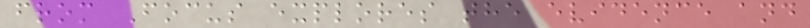from Focus explores the evidence and
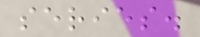series.
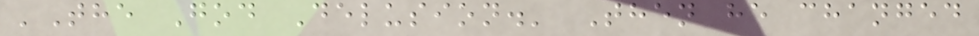'The God Delusion.' Then he changed
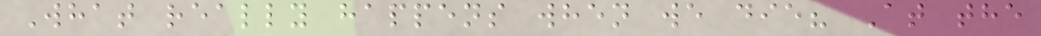What really happens when we die? At the
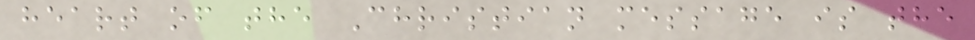heart of the Christian message is the
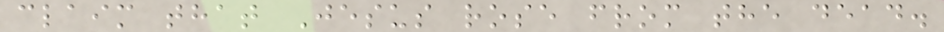claim that Jesus rose from the dead.
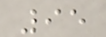95
